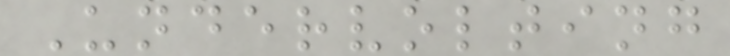Undervolting
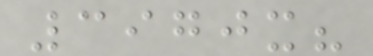3970x?
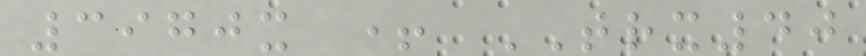3970x + TRX40
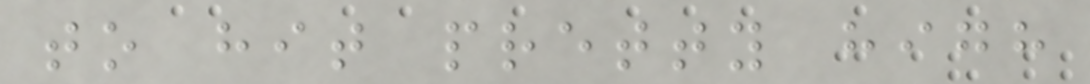to hit pretty high
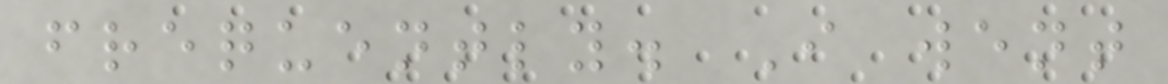frequently. I went
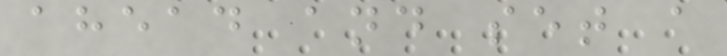ahead and set a
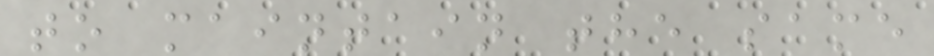to maintain the same
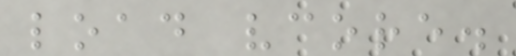load vcore.
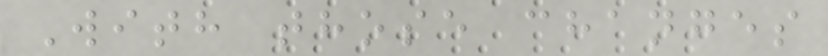With those changes
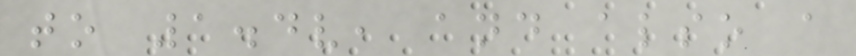to 1.4v, and also a
